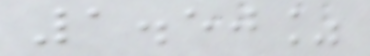1.50%
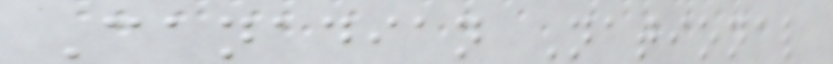Canadian National
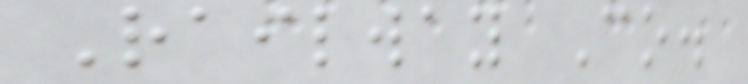Railway Co.
